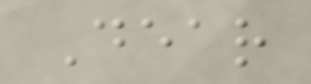Dear
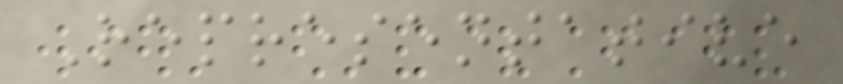Representative
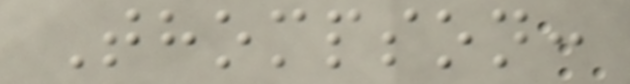Thompson:
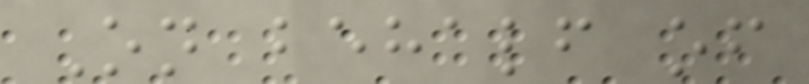On behalf of
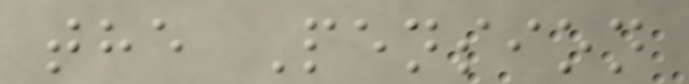the Pension
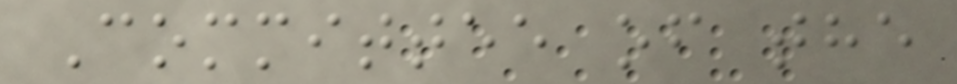Committee of the
